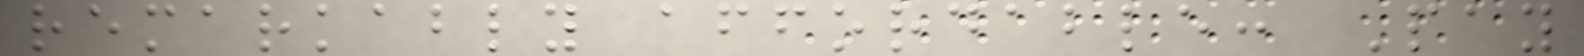remarkably affordable: Pay
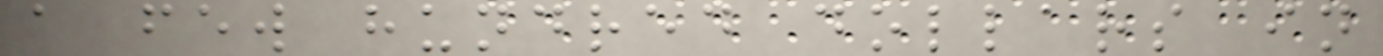a few hundred dollars in
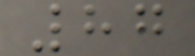87
